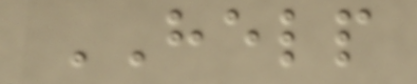HELP
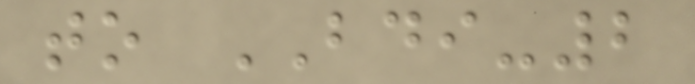to BDI-2
